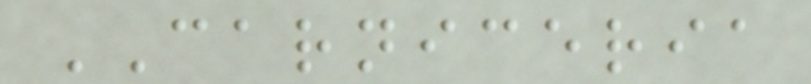CARNICERIA
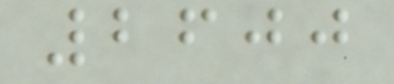2600
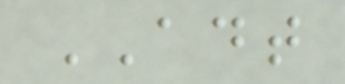ADT
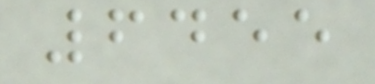6455
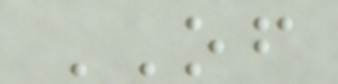OF
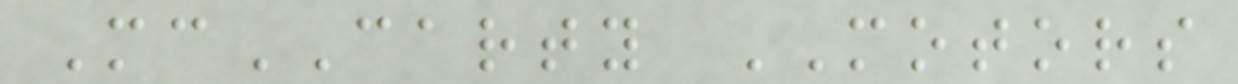McCARTY MOTORS
